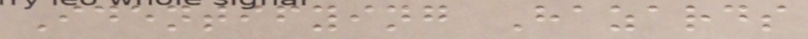Identifying Hazards
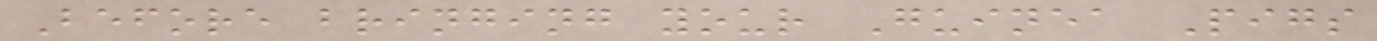Before bringing your Guinea Pigs
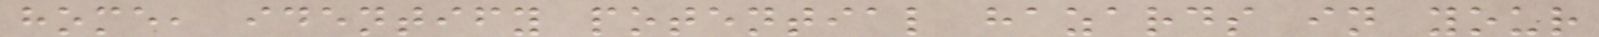home, identify potential hazards in your
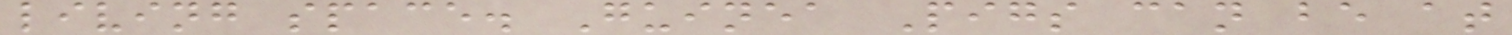living space. Guinea Pigs can be at
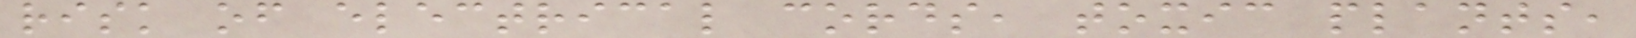risk of electrical cords, toxic plants,
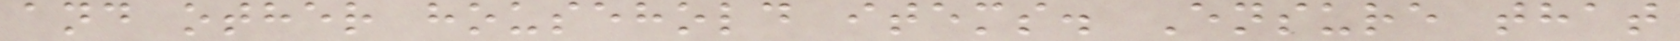and other household items. Ensure that
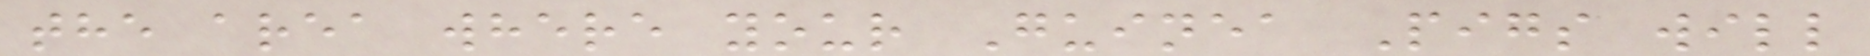the area where your Guinea Pigs will
